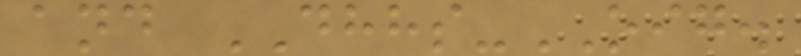and DHHS-OIG.
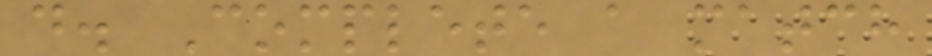d. Complete a match
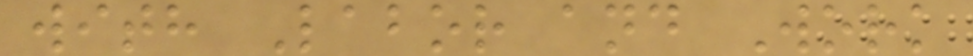with Labor and Work
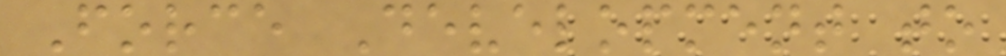Force Development to
